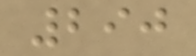290
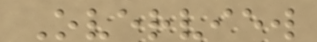Overview
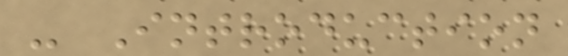- Introduction
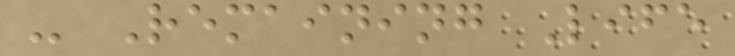- Remaining Life
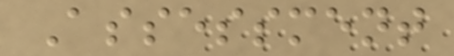Assessment
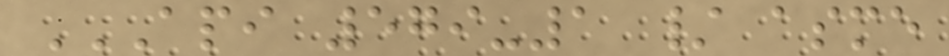API 579-1 / ASME
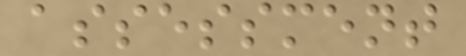assessment
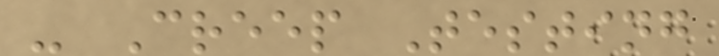- Creep Testing
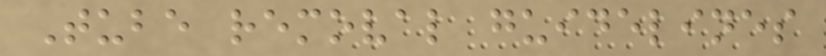Tube removal guidelines
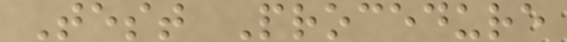Test Procedure
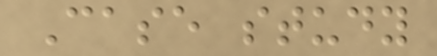Case study
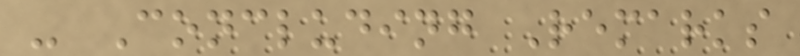- Concluding Remarks
